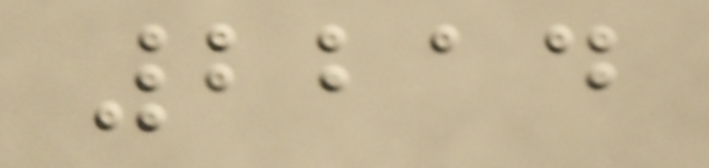2214
